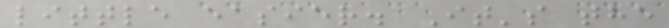little easier. It's the
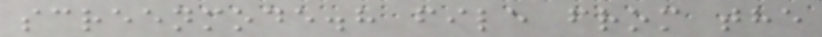screenmode.h file from the
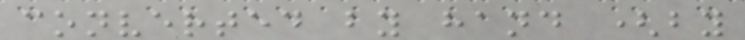converted by hand (by
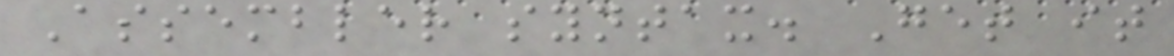Assembler syntax. Get it
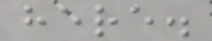here.
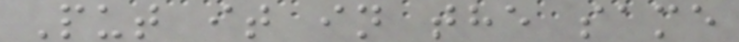Put it in the same
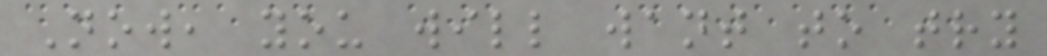Now, you will want to try
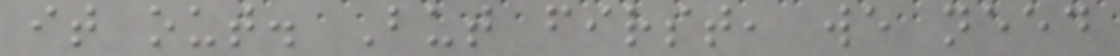it out. But first, we need
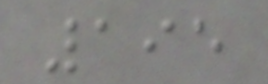195
